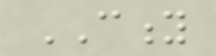CITY
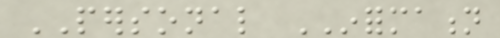PERSONAL INFORMATION
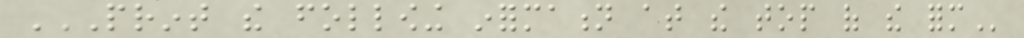PRINT THE FOLLOWING INFORMATION AT THE TOP OF THE FORM
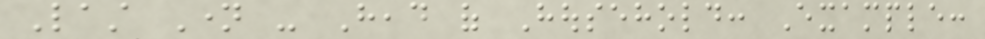Last Name - Head of Household: Example:
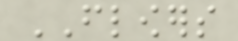FLOWERS
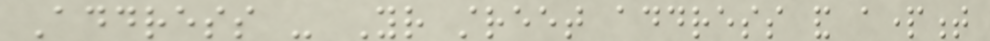Address - Your street address and apartment
